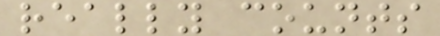really counts
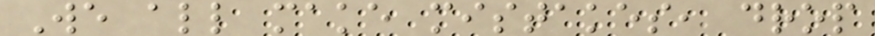We all make mistakes, drop
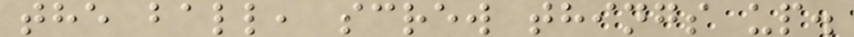the ball, screw things up.
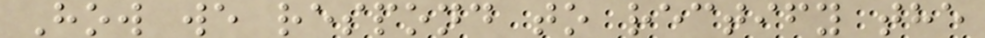How we respond to rectify the
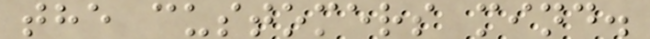the customers mind.
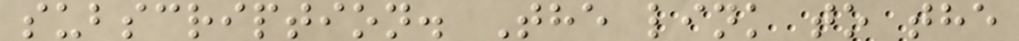subscription. The link to the
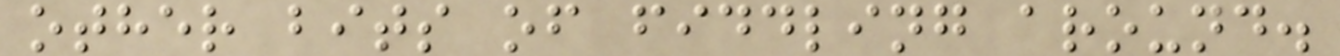other bits of fiddling around.
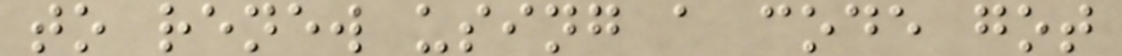to renew using a code got
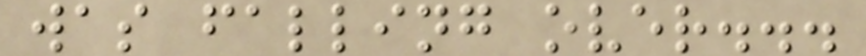was falling over...
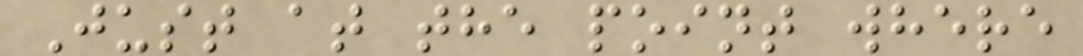Just at the point where
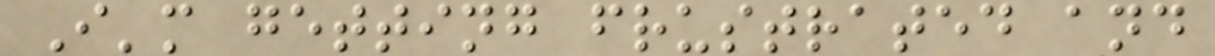I'm getting frustrated and
